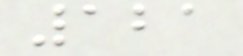121
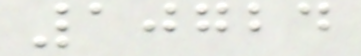10724
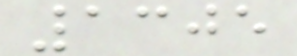1305
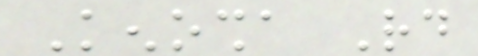Kenosha Rd
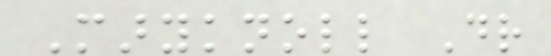Maryknoll Dr
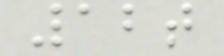12t
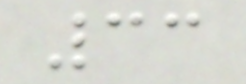33
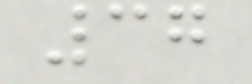37
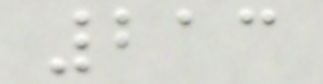213
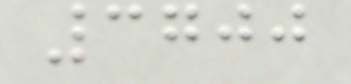3700
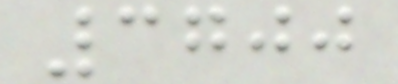3700
